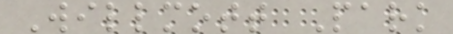Willmott Park
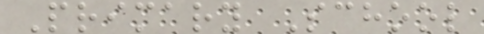Primary School
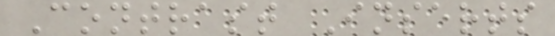Contrast Inserts
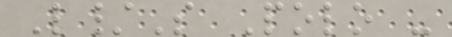L/S Polo -
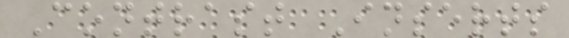Contrast Inserts
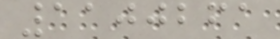1100261
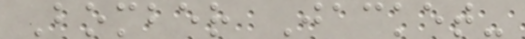Bomber Jacket-
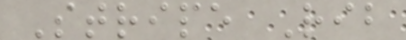Stripe Rib
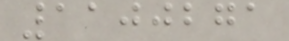1100271
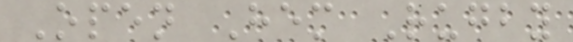Open Hem Rugby
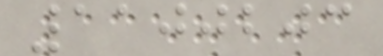1100203
